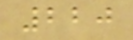220
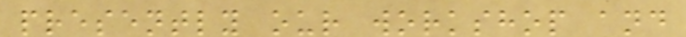presently our workshop and
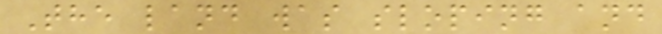The land was sloping and
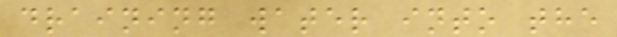draining water into the
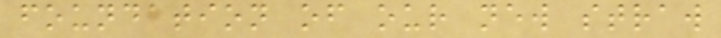foundation of our new straw
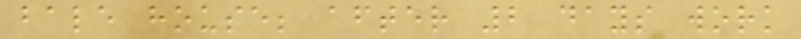bale house; after 2 days work
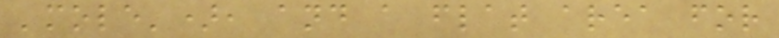'mole'), and a flat area for
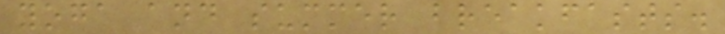yoga and summer breakfasts.
